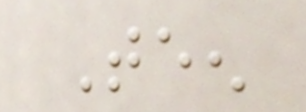Teen
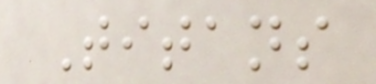Titans
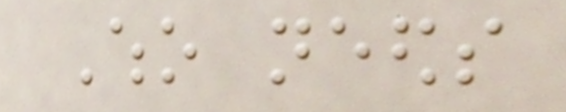Who needs
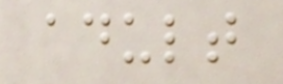adult
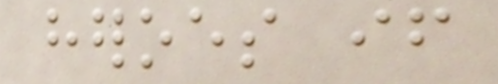heroes if
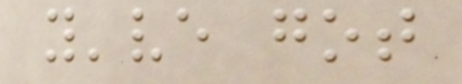you've got
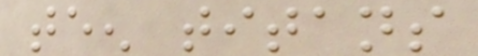teen titans
